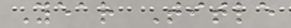Year Title
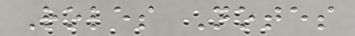Roles Notes
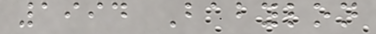1994 Babylon
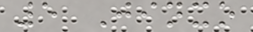5 Jinxo
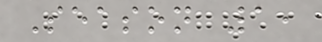Season 1,
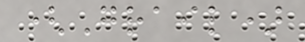(Grail)
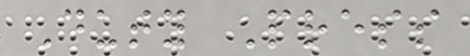Duty Press
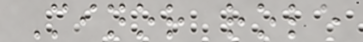Minor role
